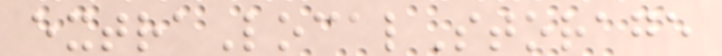extraLocalStorage
